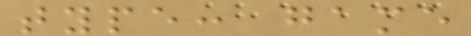type: game
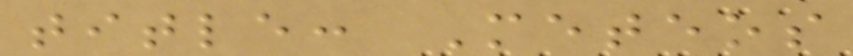title: Meteos
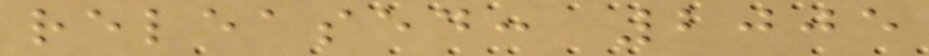released: 2005
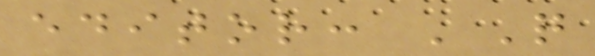editor: 'Q
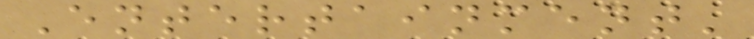Entertainment'
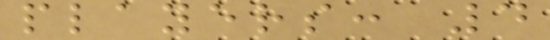players: 4
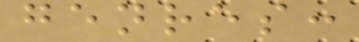genres:
